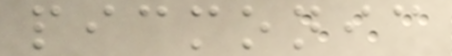picmonic
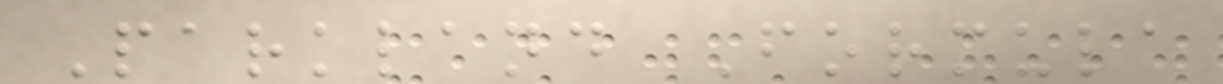Parkland Formula
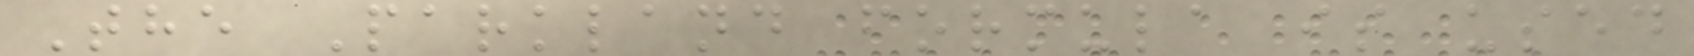The Parkland formula is used
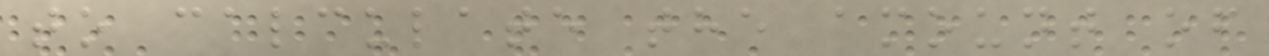to calculate the amount of
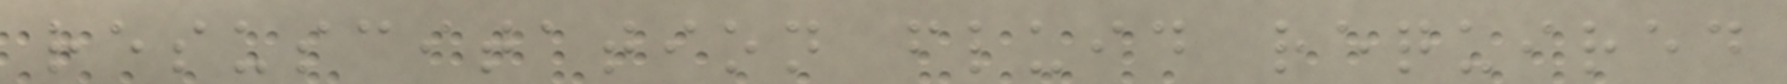resuscitation fluid required
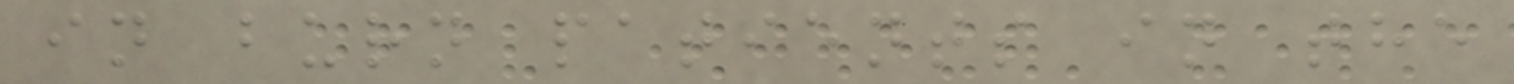in burn patients in the
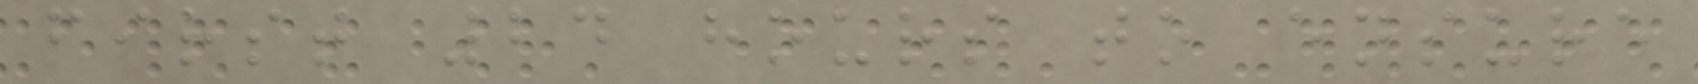first 24 hours to ensure
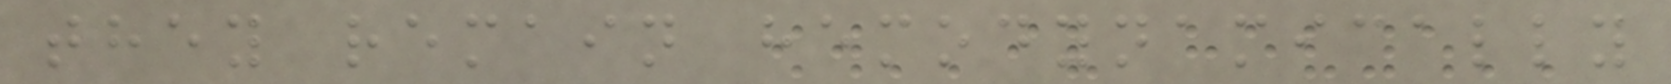they remain hemodynamically
